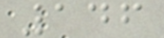146
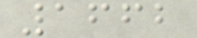1662
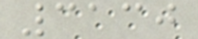3130
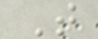T
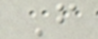F
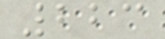223
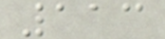113
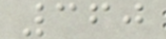360
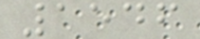1546
